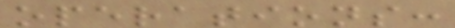operations:
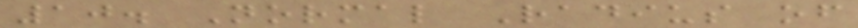10. Normal Radius of
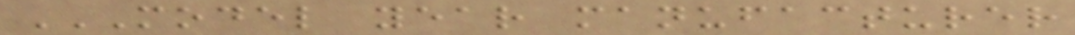MODEL YEAR MANUFACTURER
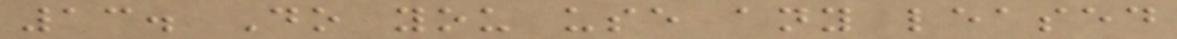13. Do you use any leased
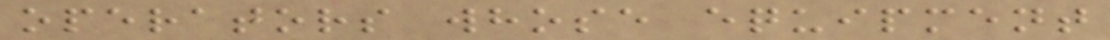operators whose equipment
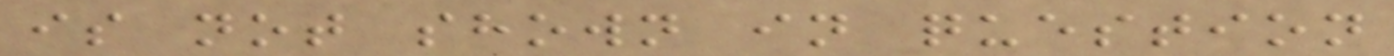is not shown in question
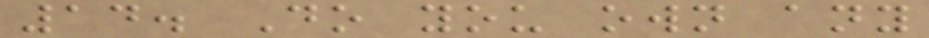14. Do you own any
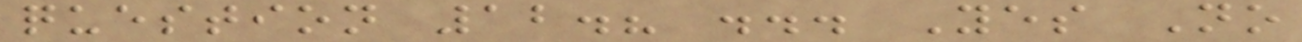question 12.? ... Yes No
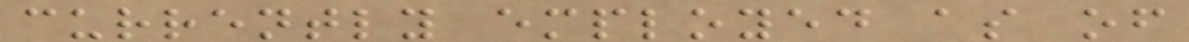currently employed as of
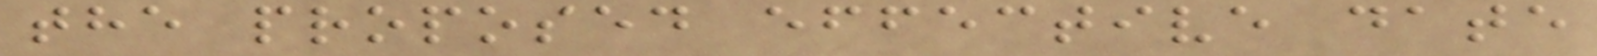the proposed effective date
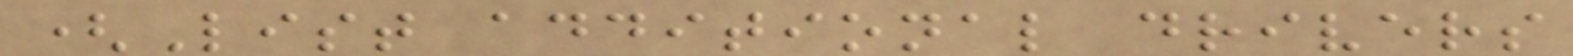(List additional drivers
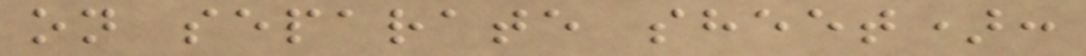on separate sheet):
